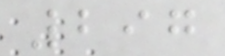297
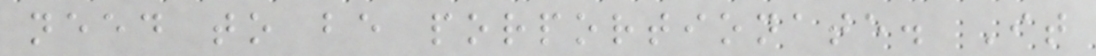need to be porportionate. It
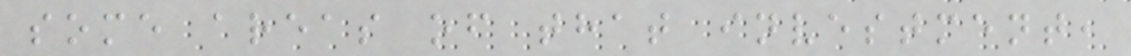some areas of that investment,
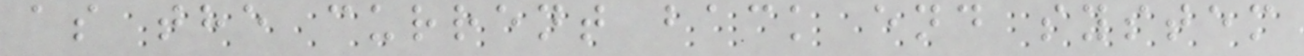as the current back end system
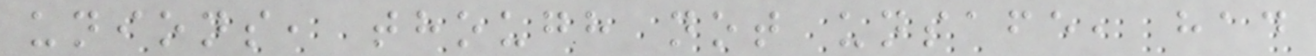unions, though not unsafe, had
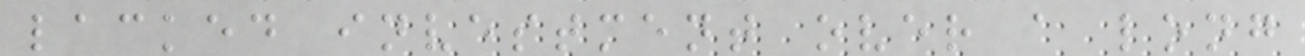lacked investment over a long
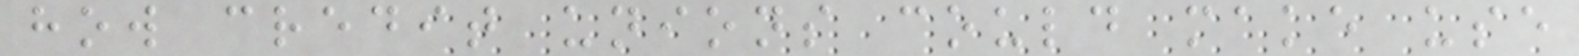how credit unions could make use
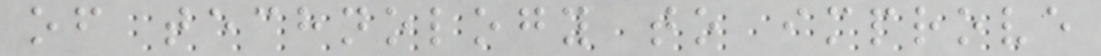of technology to improve
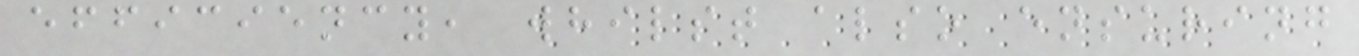efficiency, whilst also ensuring
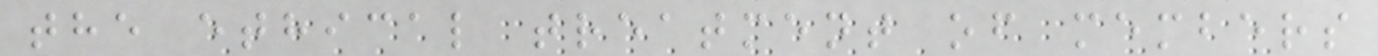the ethical treatment of members
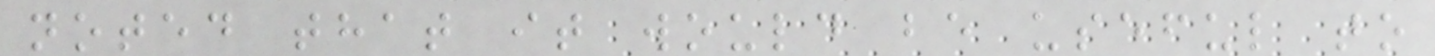noted that it would be useful to
